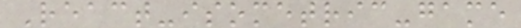React-isometric-game
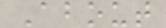About
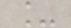_
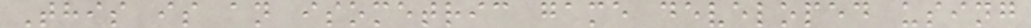This is an isometric game developed using
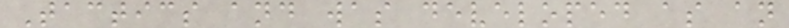Tactics and was developed as an
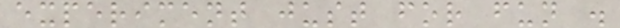experiment just for fun .
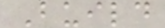Build
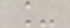_
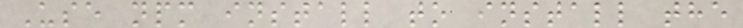Use npm install to install the
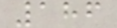186
